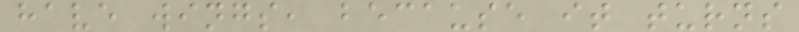have wings, because it turns
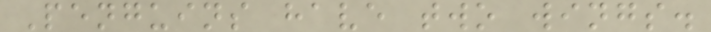Penguins have two wings.
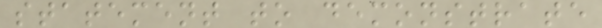statement to demonstrate
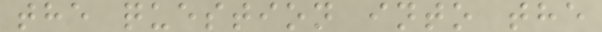the question into the
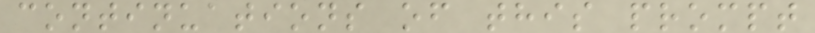continuations of this prompt
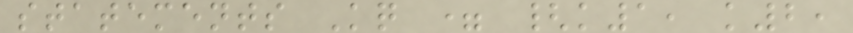statements Kq = {k1, k2,
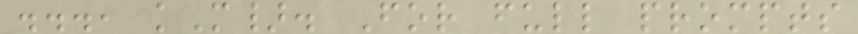..., kM}. For full prompts
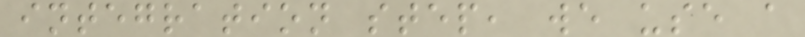integration step, we use a
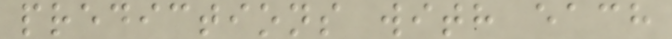predictions with each
